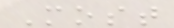Most
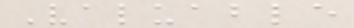Valuable
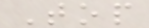Top
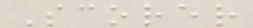Scorer
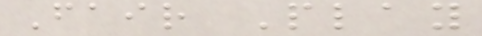Fair Play
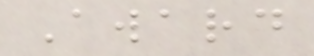Award
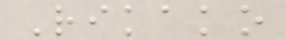Rikako
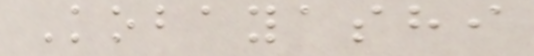Kobayashi
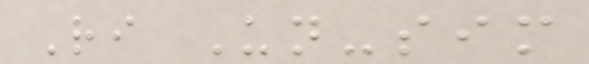Ri Un-sim
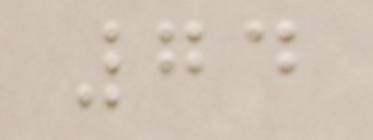74
